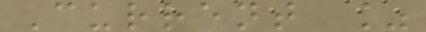Current %
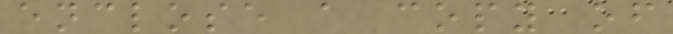enclose a copy of
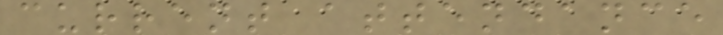current attendance
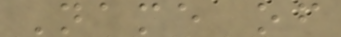Name of
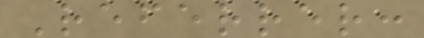Referrer:
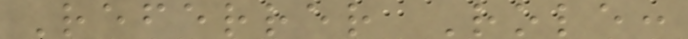Referrer Role:
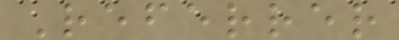Referrer
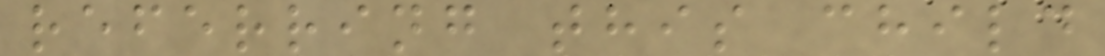referring this child
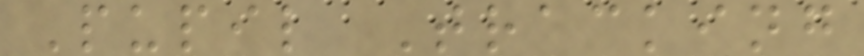Pupil Tracking
